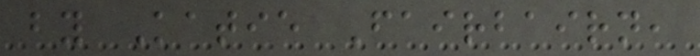by Katie Fairbairn,
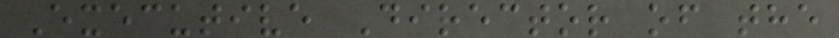Executive Director of the
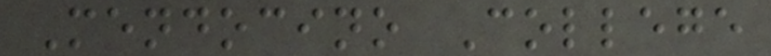Mendocino College
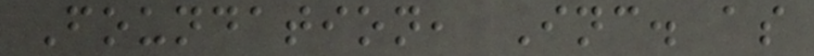Foundation, Inc. as
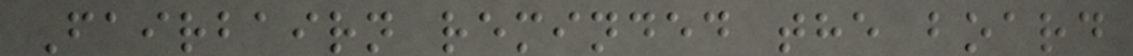Fairbairn reminded the board
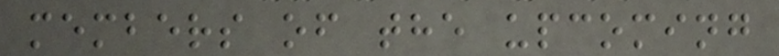members of the upcoming
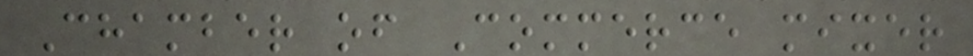Chamber of Commerce mixer
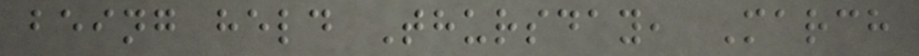being held Thursday, March
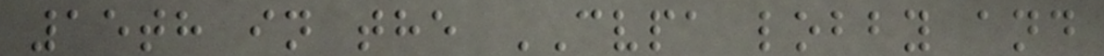15th in the CVPA lobby and
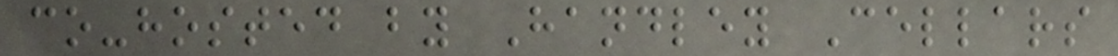co-hosted by Handley Cellars
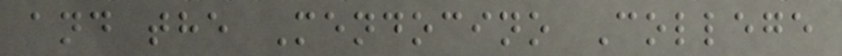and the Mendocino College
